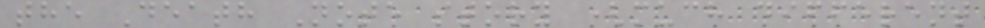the Death Note story (much different
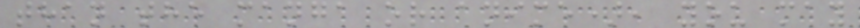than the manga or anime), you may
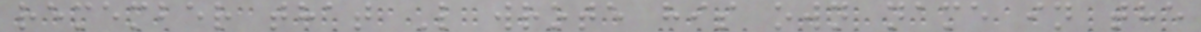remember that L wrote his own name in the
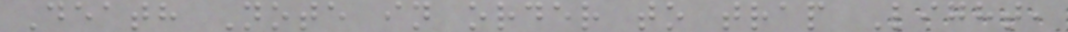Death Note in order to trap Light,
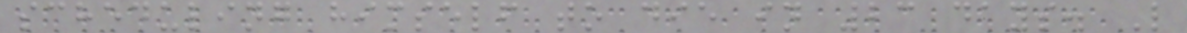scheduling himself to die in 23 days. L
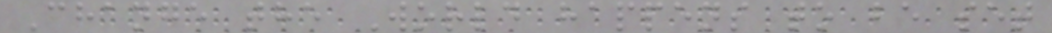Change the World happens to be set
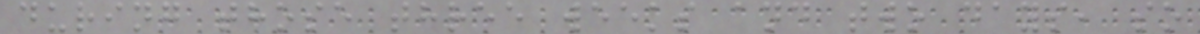during those three weeks and two days, so
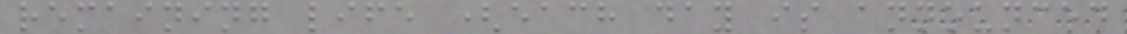remaining life (each day is announced
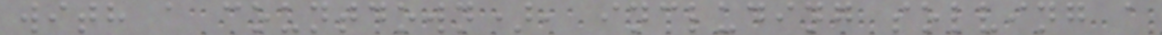with a countdown), including solving a
